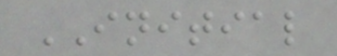INITIAL
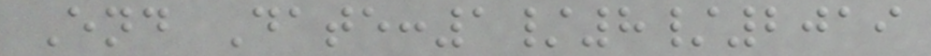End Date:1/8/2019
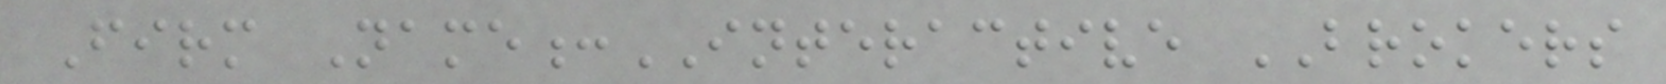Firm Name:INTERACTIVE BROKERS
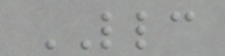LLC
